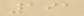191
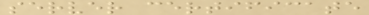server certificate
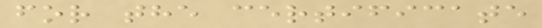for the certificate
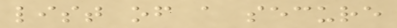list of a secure
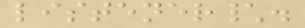listener\.
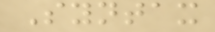Syntax
